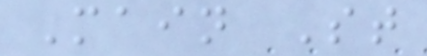Main St
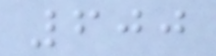600
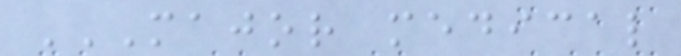MAJOR MEDICAL
